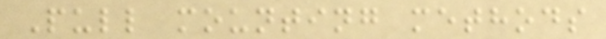Pull mounting methods
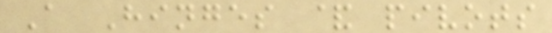A Hinges & pivots
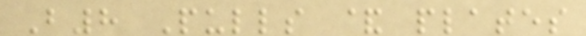B8 Pulls & plates
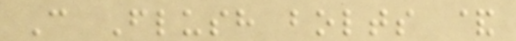C Flush bolts &
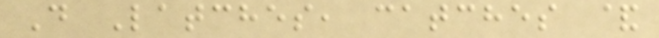D Latches, catches &
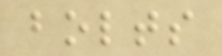bolts
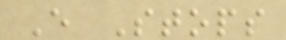E Stops
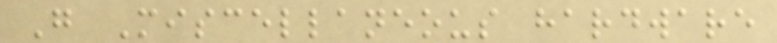G Miscellaneous hardware
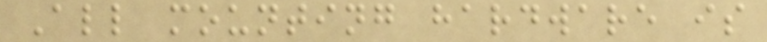All mounting hardware is
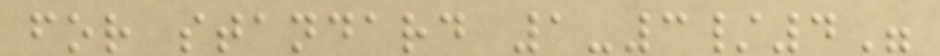for standard 1-3/4"
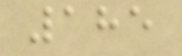185
